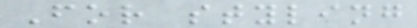For styling
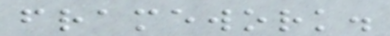framework.
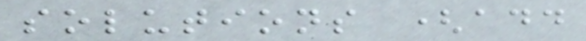solutions (add
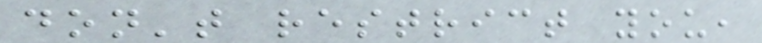don't restrict you,
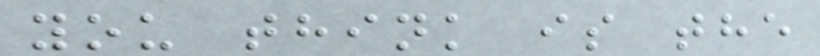you think is the
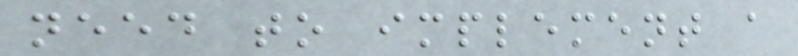need to implement a
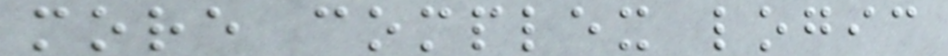more complex logic
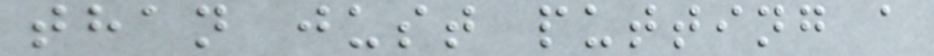than just putting a
